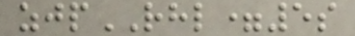zjpRHL=5s
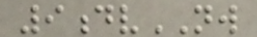9dvNW
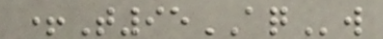+T95AQw
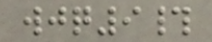wjq9#
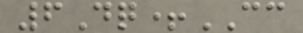6Dq+CC
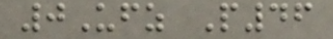0Ufz P46
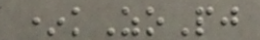*kZoPj
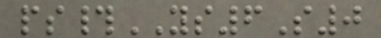ps#YS6S0
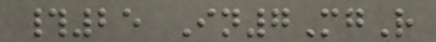#25 In7MgR
